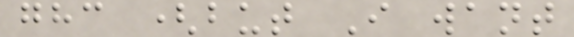ghc (but I want
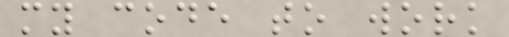my code to work
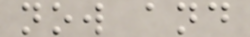now and
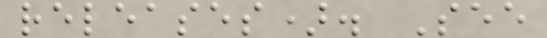releases). See
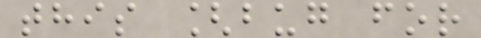this [bug for
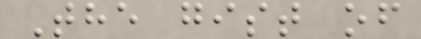The gist of
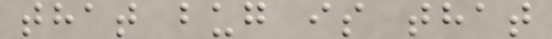that bug is that
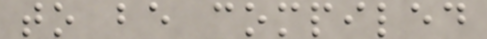to be compiled
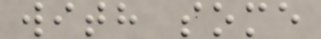with some
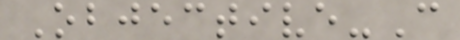Objective-C
